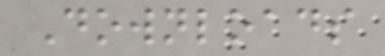Downloads
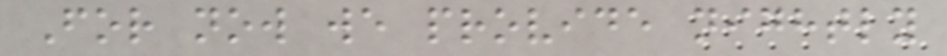For now we provide nightly
